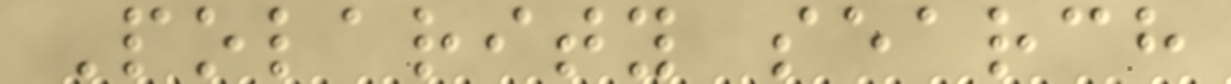Polarity search
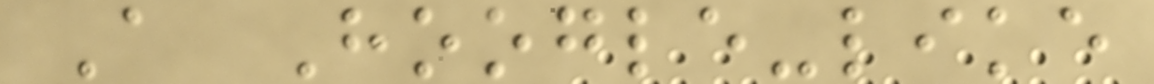A Hoogle-like
